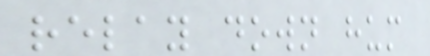relay down hum
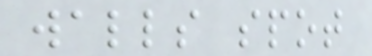walls spot
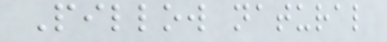Pillow natural
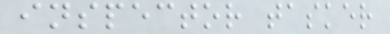inspector tasker
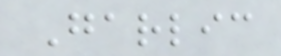Garlic
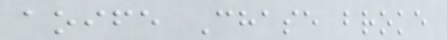aoife Chase broke
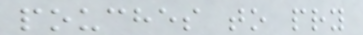pouches to pry
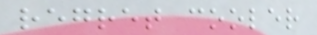regret cooler
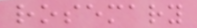rosemary
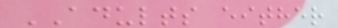ADULTS either
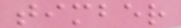timber
